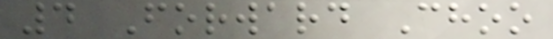4 Forward Choo
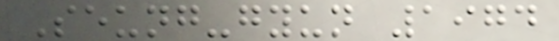Seung-gyun 1974
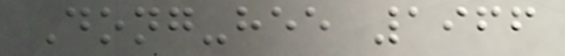Dong-hee 1966
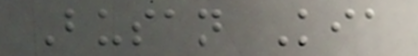Busan Kia
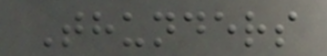Thunders
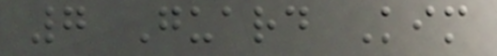7 Guard Kim
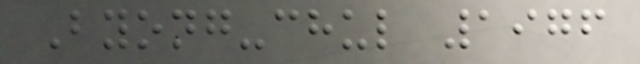Byong-chul 1976
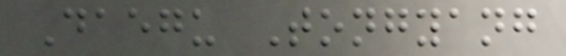Daegu Tongyang
